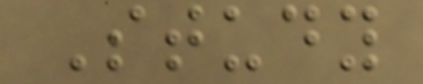Study
